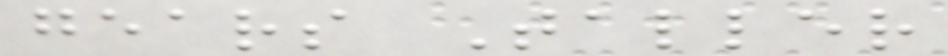gears Taller
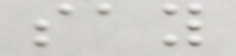say
